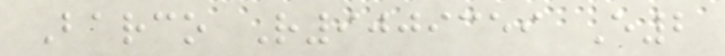Barco R9009359 E2
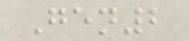Gen2
